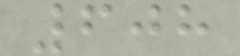608
